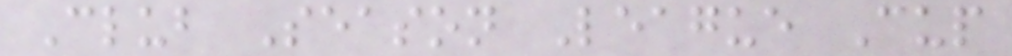Club Season League Cup
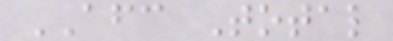AFC Total
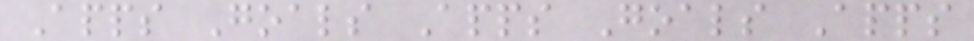Apps Goals Apps Goals Apps
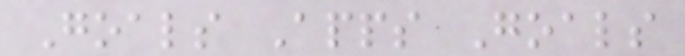Goals Apps Goals
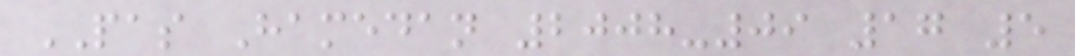PAS Hamedan 2008-09 17 5
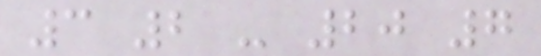3 2 - 20 7
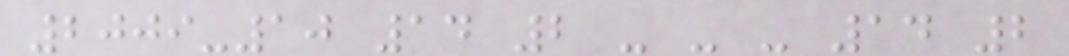2009-10 14 2 - - - 14 2
